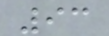93
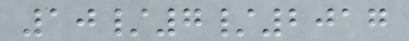10/7/2017
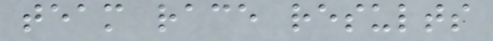team race results
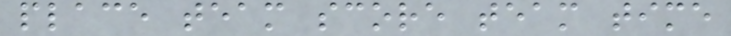place team score team time
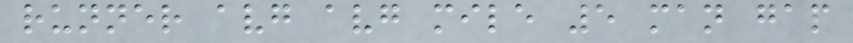runner avg avg mile 5 man gap
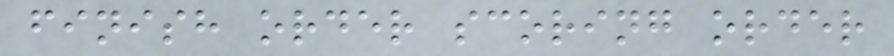finish order scoring order
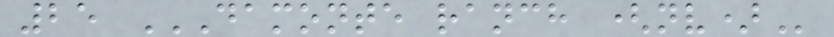25 DAMONTE RANCH (NV)
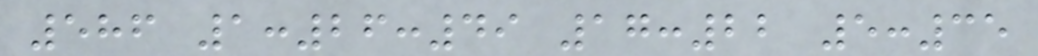586 1:26:49 17:22 5:35
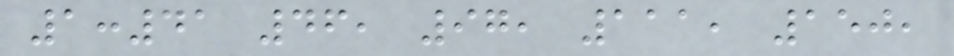1:41 46, 97, 111, 150,
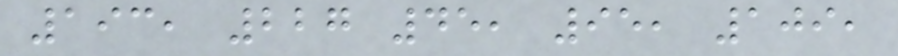193, 227 45, 95, 109,
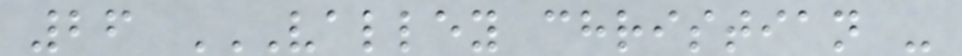26 VALLEY CHRISTIAN -
